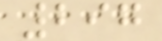297
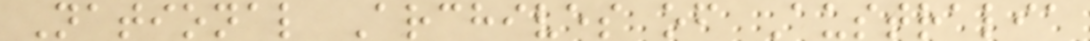National Archives of Australia
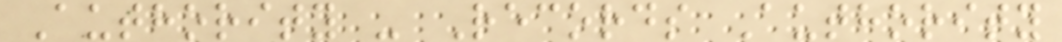Authority - Records Authority
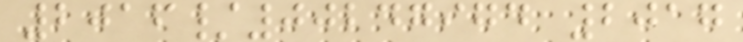2016/00247974 2017
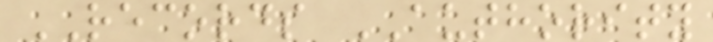RECORDS AUTHORITY
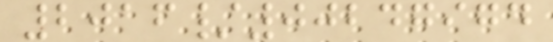2016/00247974
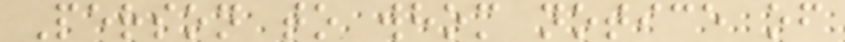Person to whom notice of
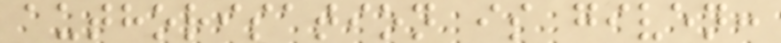authorisation is given:
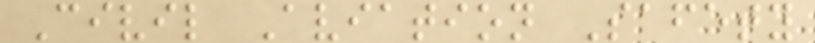Civil Aviation Safety
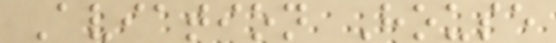Aviation House
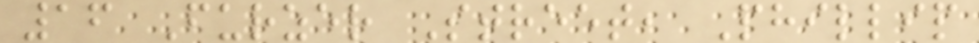16 Furzer Street, Phillip
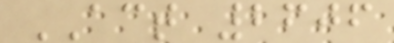ACT 2606
